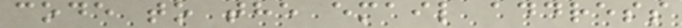code to the email address
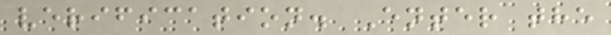verification. Enter the
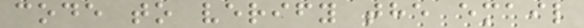code to verify the email
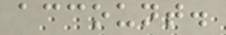account.
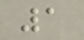1
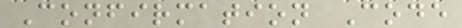Confirmation Code
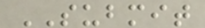SUBMIT
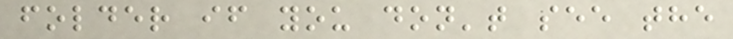folder if you don't see the
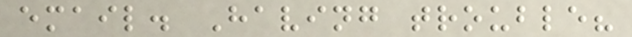email. Having trouble?
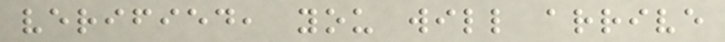verified, you will arrive
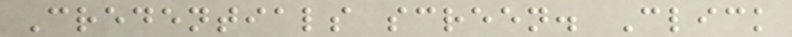Credentials screen. Click
